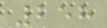258
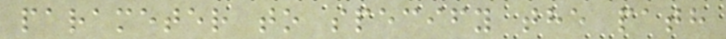parameter to specify the path
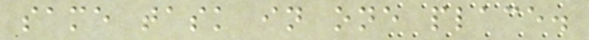same task in one place.
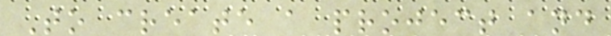To create a project and
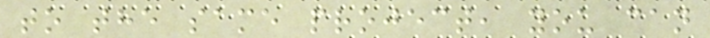to the same project, you can
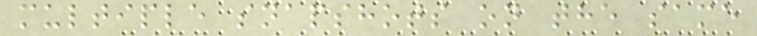multiple snapshots on the same
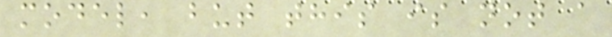model, but this is not a
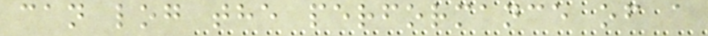can log the performance of a
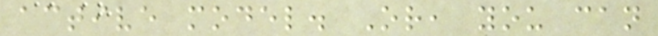active model. Or, you can
